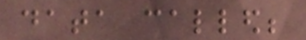data called;
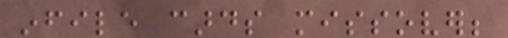infile cards missover;
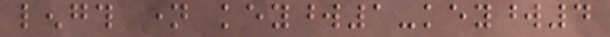length name keyword1-keyword4
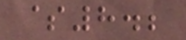$8.;
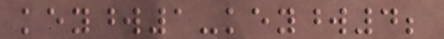keyword1-keyword4;
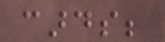cards;
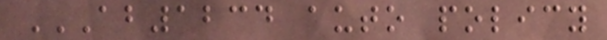AB1234 AUTO POLICY
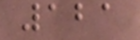121
